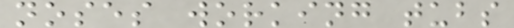noses working tubs
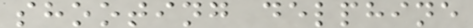shooting delphine
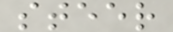steer
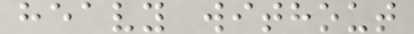heavy without
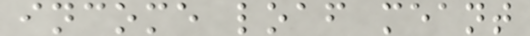income loaf meant
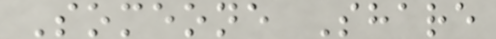Someone Share
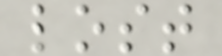lost
